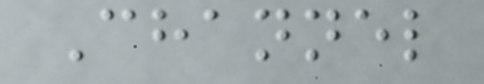Channel
